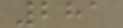281
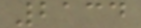2134
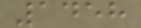1458
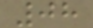08
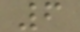6
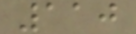110
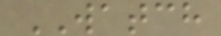WATCH
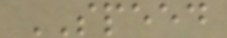SPEED
